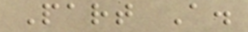Part A.
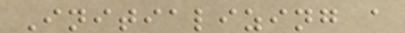Initializing a
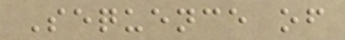Sequence of
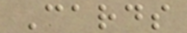Cards
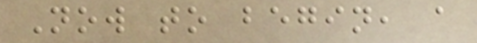Now to begin, a
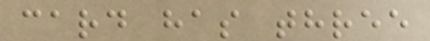card has three
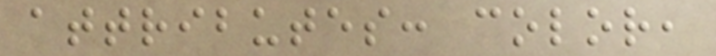attributes: color,
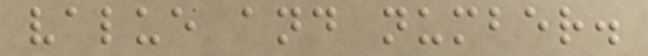value and number.
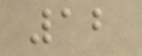12
